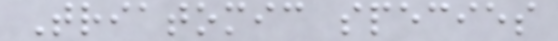Triatomic species
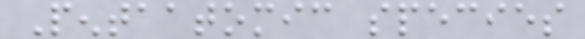Pentaatomic species
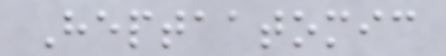Heptaatomic
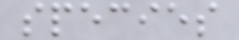species
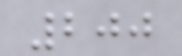200
